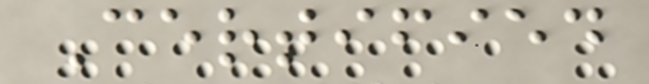Certified
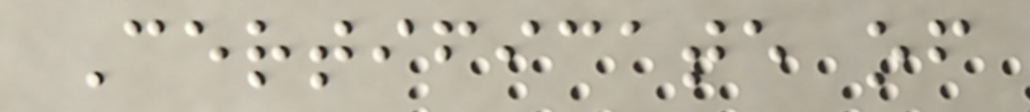Certificate of
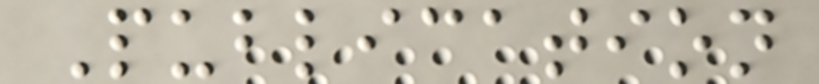Publication
